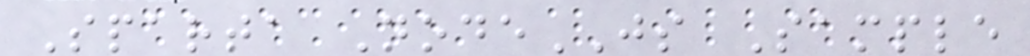Sparta NodeJS Sample
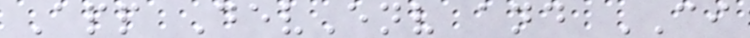App DevEnv and CI
